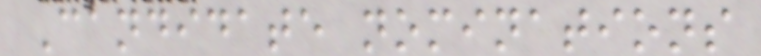Candidate nominations
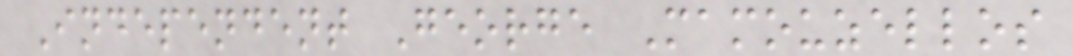Independent George Mamouzellos
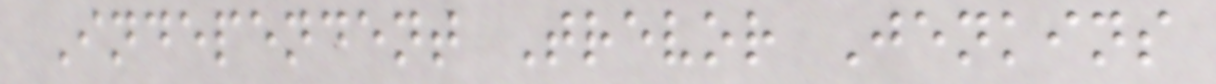Independent Trevor Jenkins
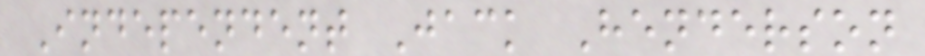Independent Jack Henderson
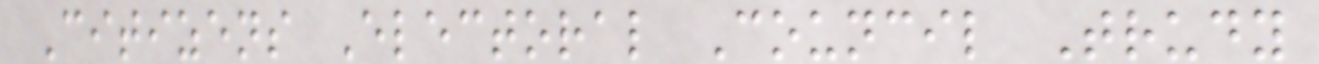Citizens Electoral Council Trudy
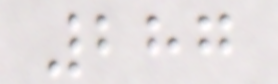287
